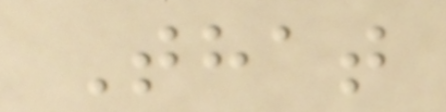That
